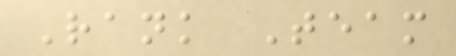Rank Team
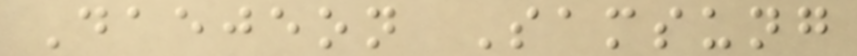Daejeon Samsung
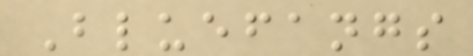Bluefangs
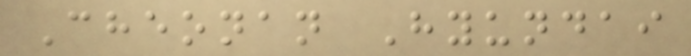Cheonan Hyundai
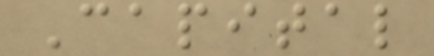Capital
